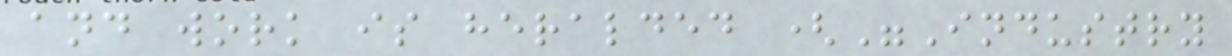and work is heralded ("Industry
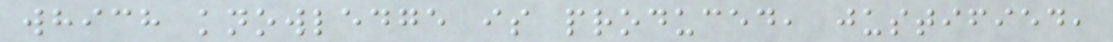which knowledge is produced, justified,
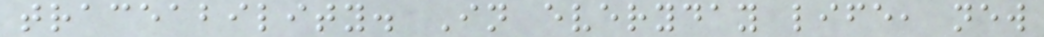traceability. In everyday life, new
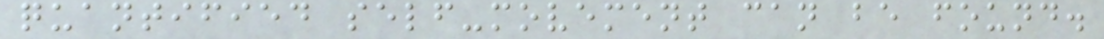quantified self-movement can be found.
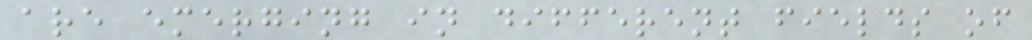are emerging in different fields of
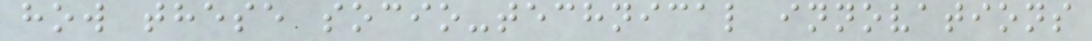how these socio-technical innovations
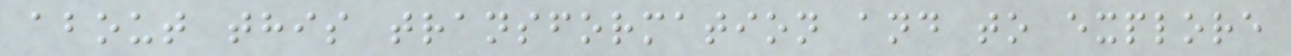about this transformation and to explore
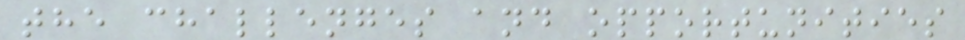the challenges and opportunities
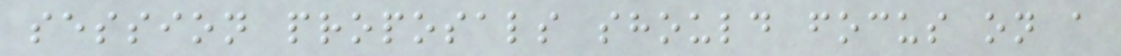session proposals should focus on a
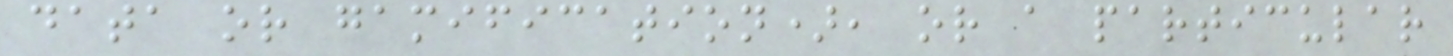data or gamification), or a particular
